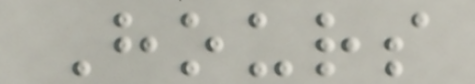Hours
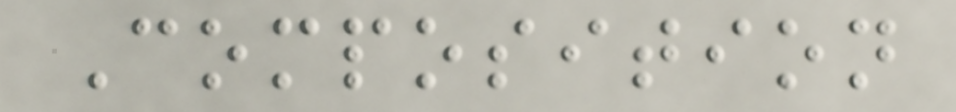Composition
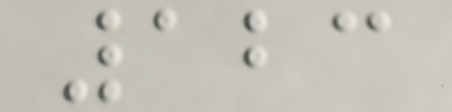123
